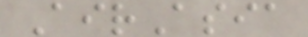AirAsia
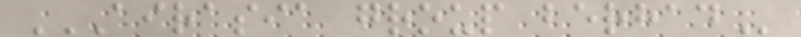AIRASIA GROUP BERHAD
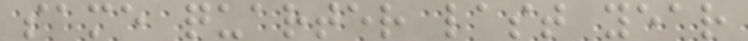same quarter last year
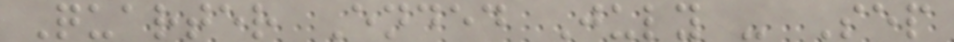Quarter Ended July - Sep
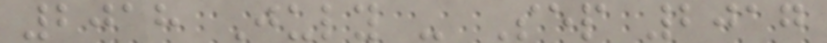2018 July - Sep 2017
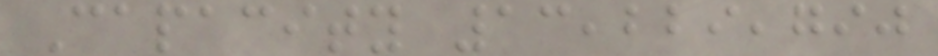Capacity 13,229,790
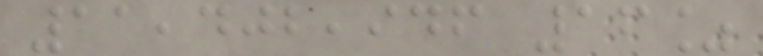11,402,946 16%
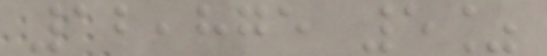12,875 5%
